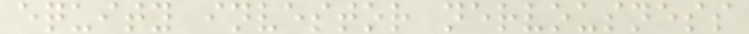equity investor nervousness
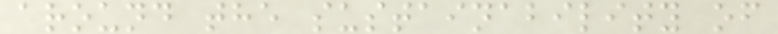around the sustainability of
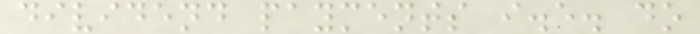dividend payments i.e. do
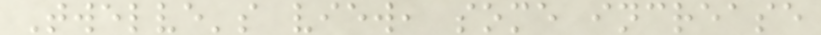Twelve's view, some increase
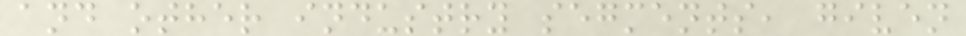and other industry segments, given
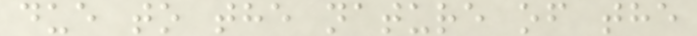due to the nature of the
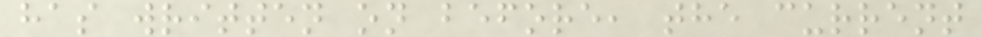has written on before, the current
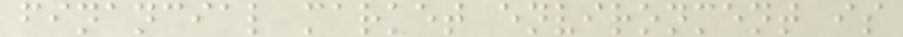financial market environment is
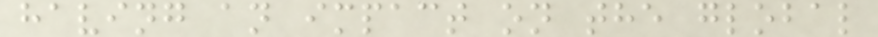having an impact on the global
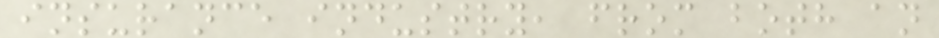insurance industry, from both an
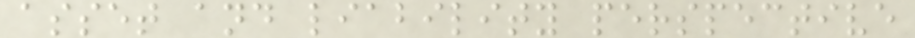asset and liability perspective
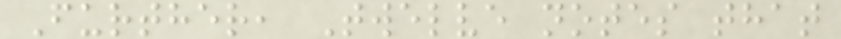Further, Twelve notes that
